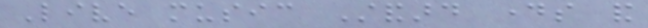Live music Standard days and
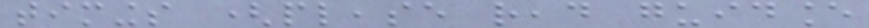timings (please read guidance
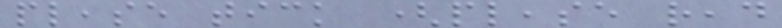please tick (please read
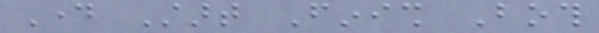Day Start Finish Both
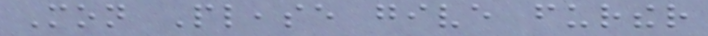Mon Please give further
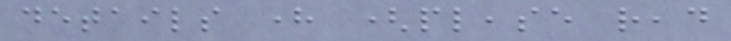details here (please read
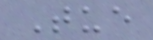Tue
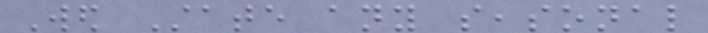Wed State any seasonal
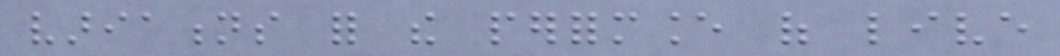variations for the performance of live
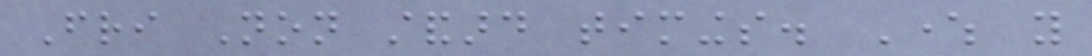Fri Non standard timings. Where you
